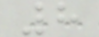8
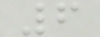6
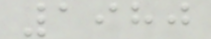1980
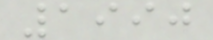1990
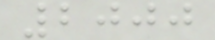2000
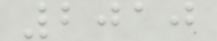2010
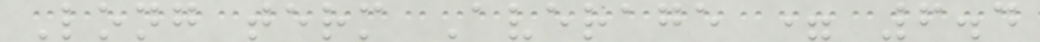Long term Average = 6.4
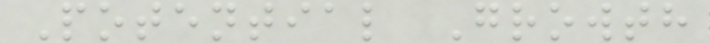Potential Growth
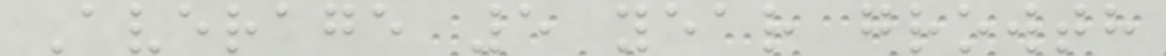Average 5 year growth
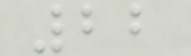22
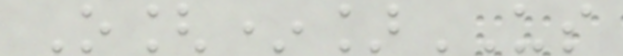O[*]US
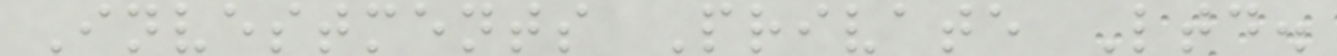Investments Private Ltd.
